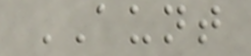AUNT
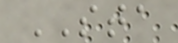STA
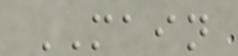MAIN
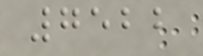7522
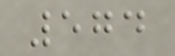574
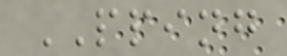PPING
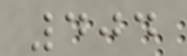404
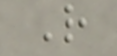R
